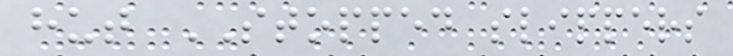hut STOPPED slippers
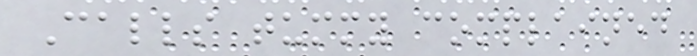Calls tummy complained
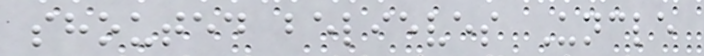shouted believes Uncle
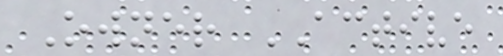Owner ACTIVE
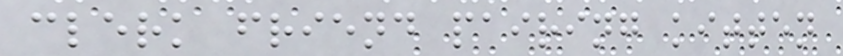clerk friend pairing kitten
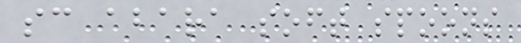sc abara soft spoons
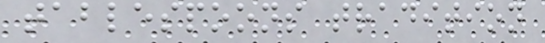tablespoons tradition
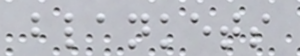blankets
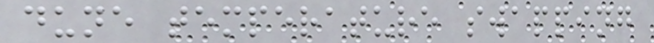dune temperature swapping
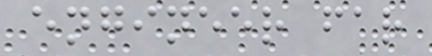engineer far
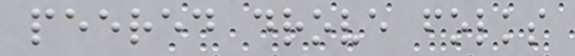peered drove folks
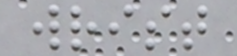wrist
